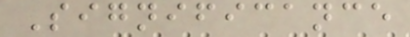Significance
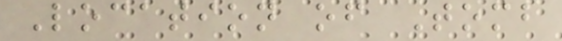Location of Tomb
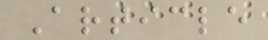Article
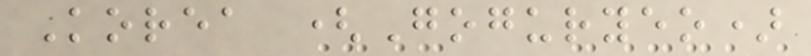Korea (Goguryeo)
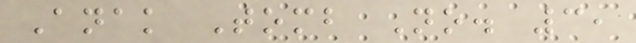Anak Tomb No. 3,
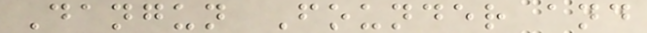Dangun Founder and
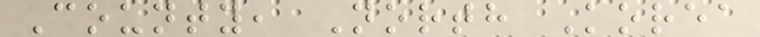County, North Korea
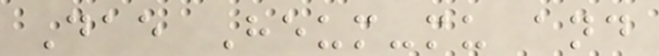Dae Heum-mu and
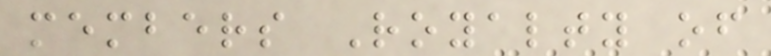members Royalty of
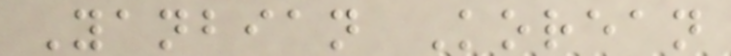Yanbian Korean
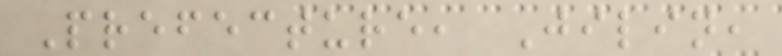Prefecture, Jilin,
